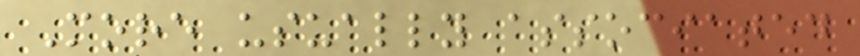More usually associated
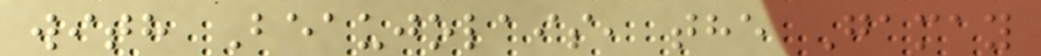with Beaujolais, the Gamay
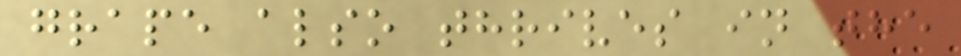grape also thrives in the
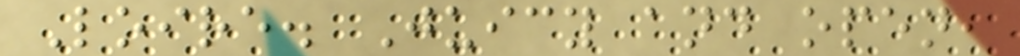Loire. Juicy and open,
